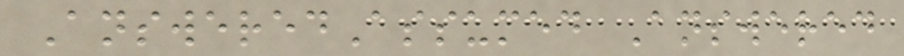AnsweredAssumed Answered
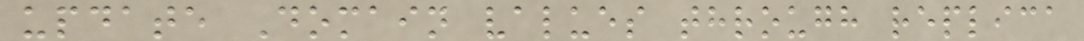update Domain values through replica
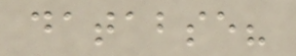databse?
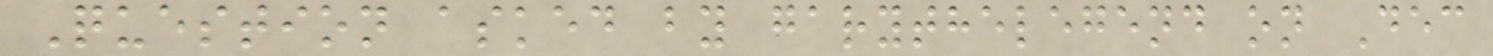Question asked by garythelegend on Dec
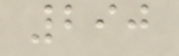290
